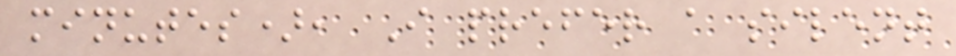minutes), I prefer a silent
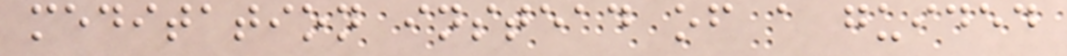meditation instead of a guided
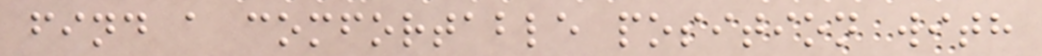find a comfortable position with
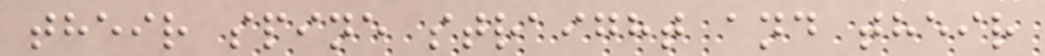their spine straight and their
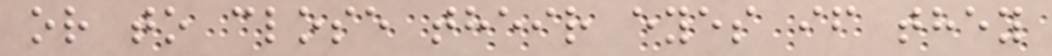or to close their eyes if they
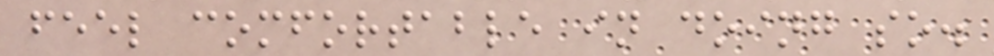feel comfortable in doing so.
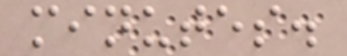minutes.
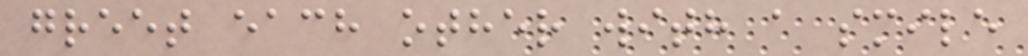greet each other with a smile
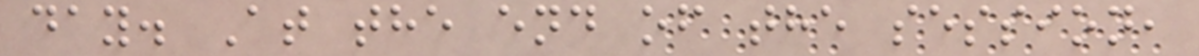day. At the end of the session,
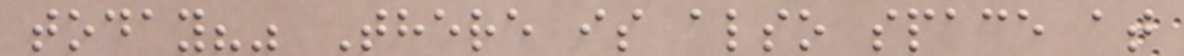today?" There is also space at
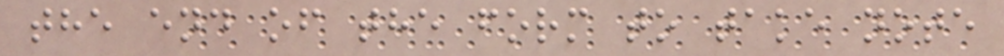the end of the form to take note
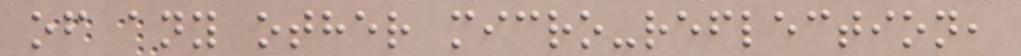of any other micro-reflection,
